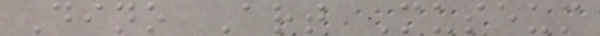Dino Art Museum
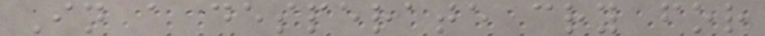In a desperate cry for
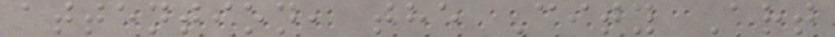attention, the City Art
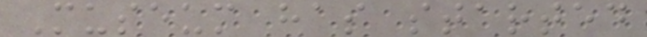Museum has started
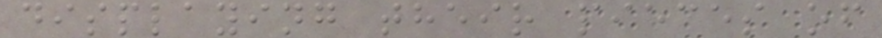displaying their pieces of
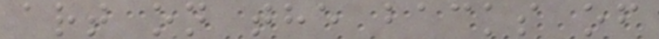art on the backs of
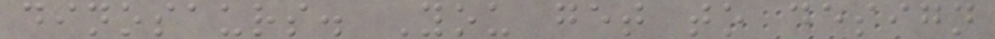dinosaurs. You get to design
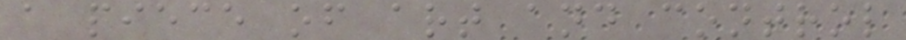a piece of art and control
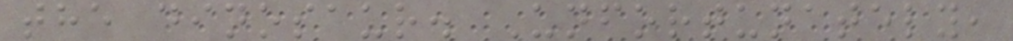the dinosaur. Unfortunately,
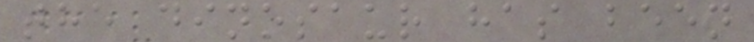the dinosaur has been
